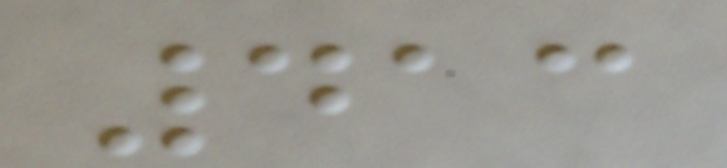413
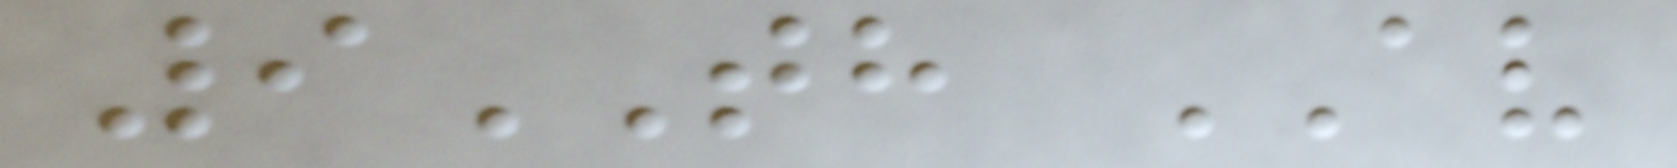9TH AV
